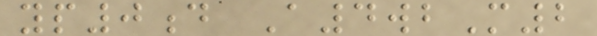yp0d A4wbM2
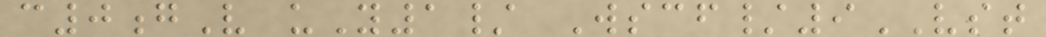c0gV uY1/ Wscf/9VST
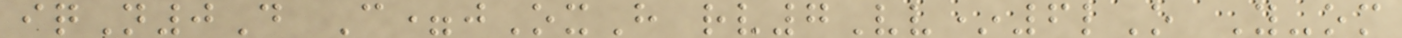iqN0D C=jOxH rv7Vv*6lO Y-om
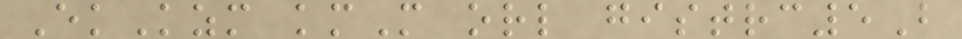EkKzm kmM orl gistrc5B
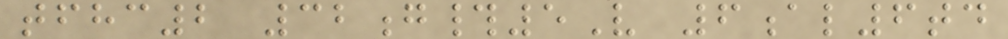tfhc2 32g#5V 6al6td
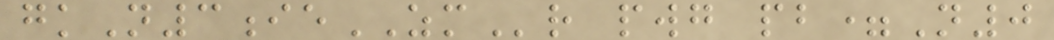gkN3ieZMr pwg pb=N0
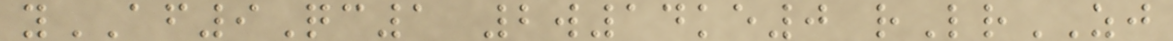yAF9Qc1 2w14ke0 rLrZJ
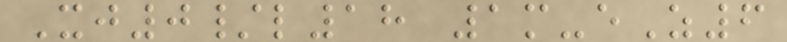Xj0/l18 1m-eZ6
